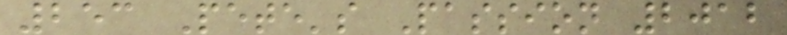253 Pete's Passion 2012
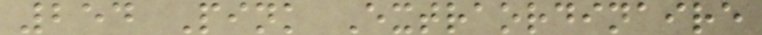254 Pink Extraordinaire
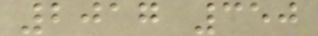2017 350
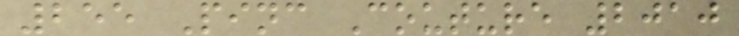255 Pinc Couture 2010
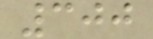300
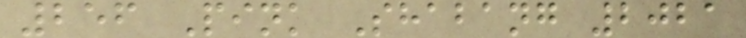256 Pink Shabang 2021
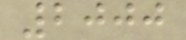2000
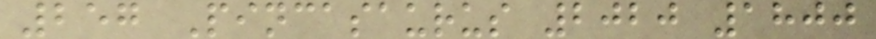257 Pincasaurus 2020 1800
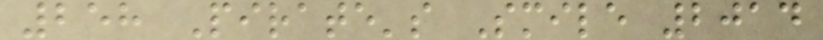258 Pirate's Smile 2014
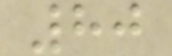80
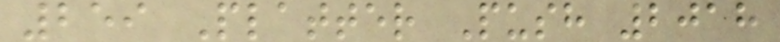259 Platter Push 2018
